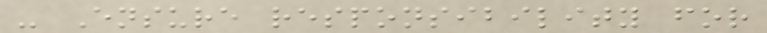- Ensure responsibility for
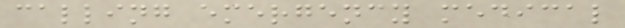calling emergency medical
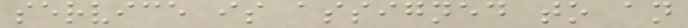service is assigned to an
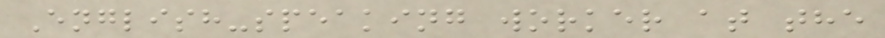English-speaking worker at the
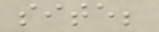site;
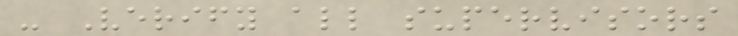- Verify all supervisors
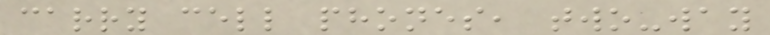carry cell phones, two-way
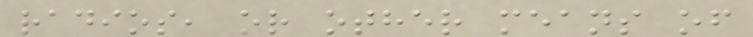radios, or other means of
